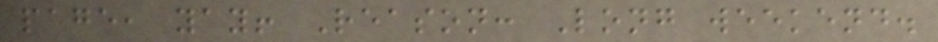page, yay! Reason: Long weekend.
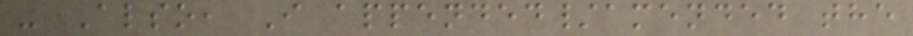- Also, I appended/amended the
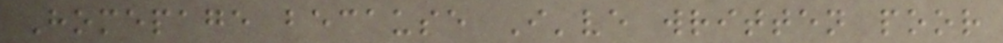Homepage because I've written poor
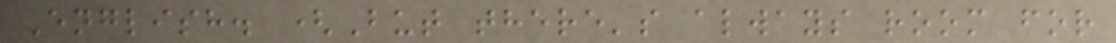English. (But there's always room for
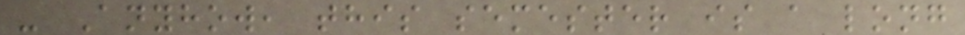- Anyhow, this semester is a long
